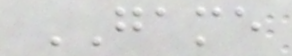GAME
